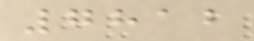7812
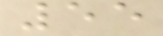55
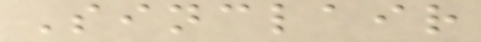Sinclair
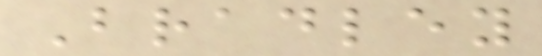Bradley
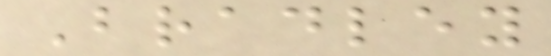Bradley
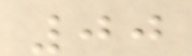00
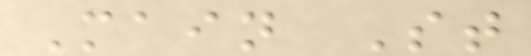Main St
